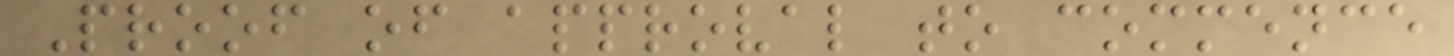Proof of approval to commence
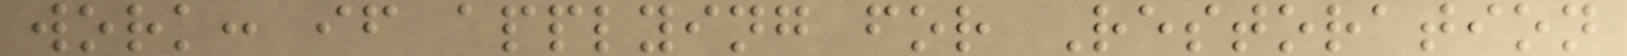work: if applying for Restoration
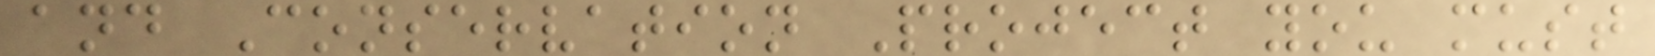and Conservation Project you must
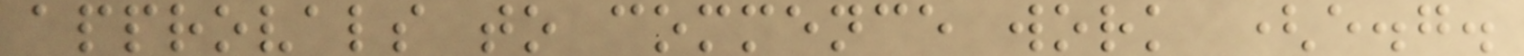approvals to commence work (e.g.
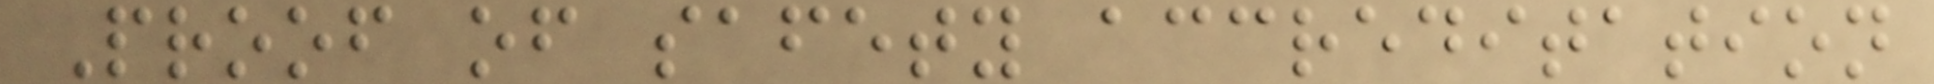Proof of safety accreditation
